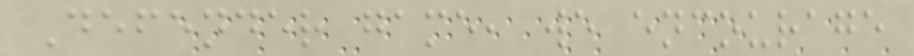Defender game, we encourage
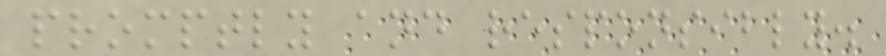promptly and responsibly.
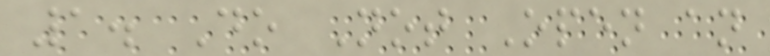1. Do Not Open an
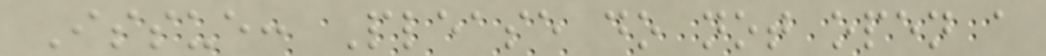Issue: Please do not open a
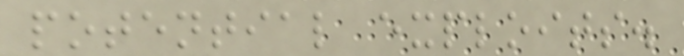potential exploits.
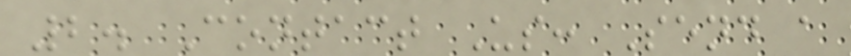2. Contact Us: Send a
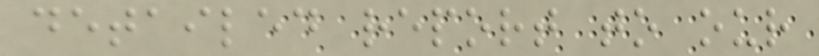detailed report to our
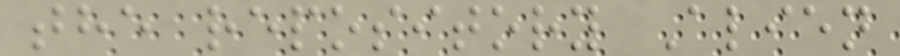the repository Alien
